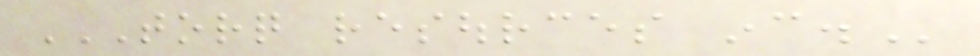TORQ RESOURCES INC.
